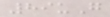89uG
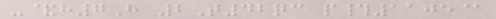-&h7H 2T42qc p#1105@
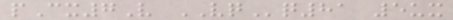pCx7V VQq81 5ux
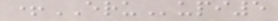+ERUupi5
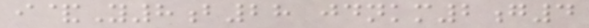i&Y8b28 jdnkm2g4
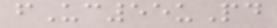fUc55uPd
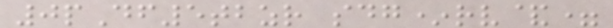0pDf5tbzr sdg*rv&=
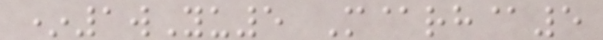*1wYu5 M@rh@5
